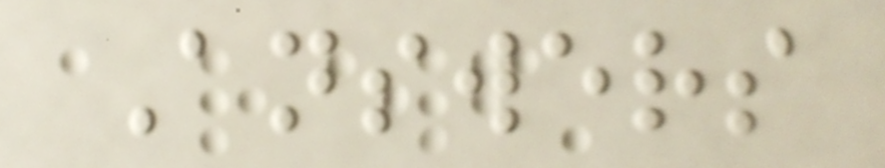Answers
